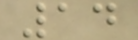14
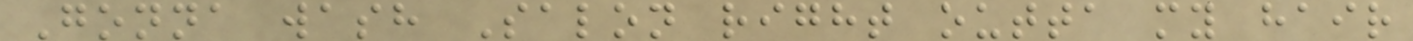Gonna wash Salon right outta my hair
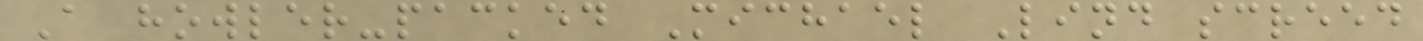A howler-packed Michael Lind screed
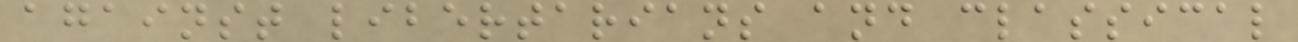against libertarians and classical
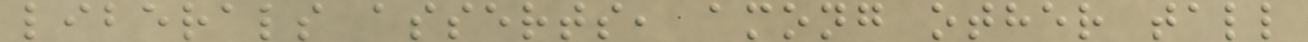liberals asserts, among other tall
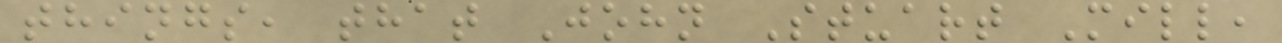things, that John Stuart Mill,
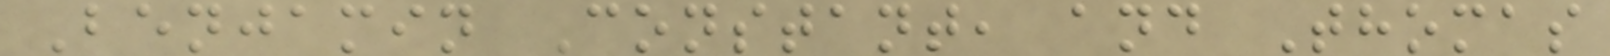Benjamin Constant, and Thomas
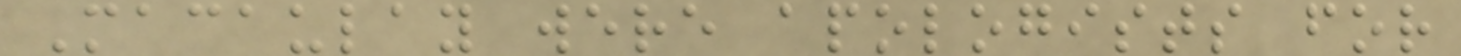Macaulay were apologists for
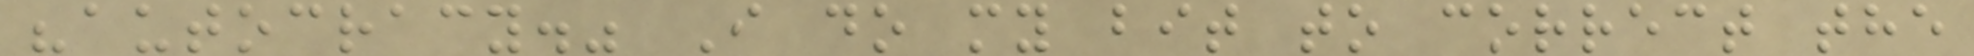"autocracy." I do my bit to correct the
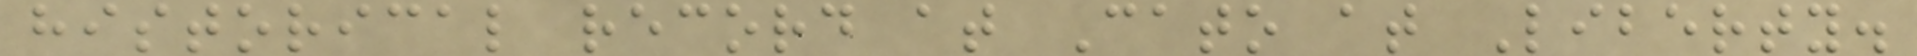historical record at Cato at Liberty.
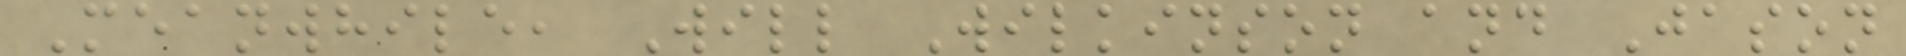Meanwhile, Will Wilkinson and Jason
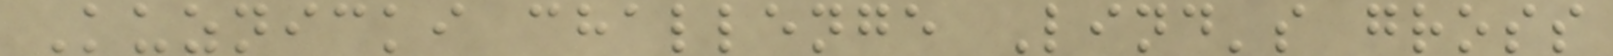Kuznicki challenge Lind's gross
